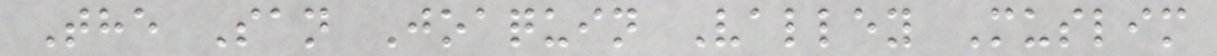The San Joaquin Valley Muslim
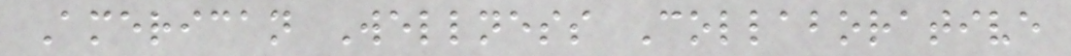American Wellness Collaborative
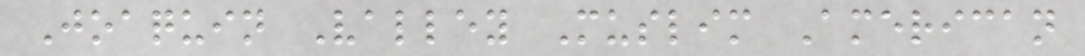Joaquin Valley Muslim American
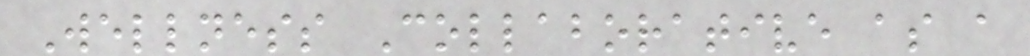Wellness Collaborative as a
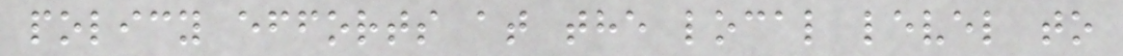policy efforts at the local level to
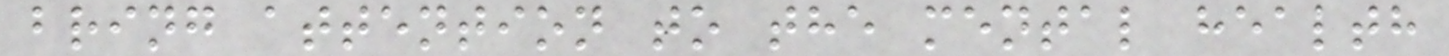bring attention to the mental health
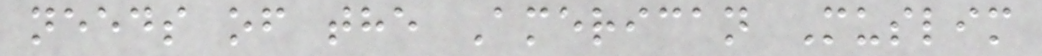needs of the American Muslim
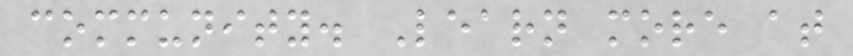community. Learn more at
